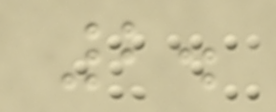2.
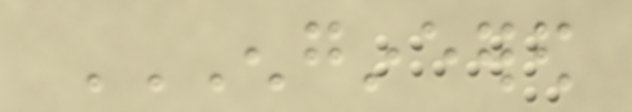ENGINEERED
